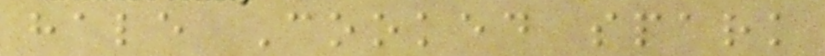hale Cooked spark
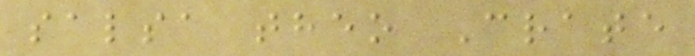salsa theo Crate
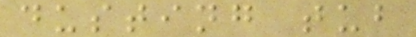dusting tub
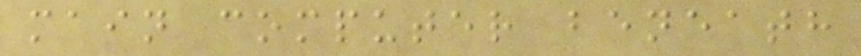main computer beneath
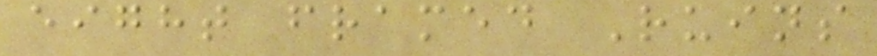eight framed Ruins
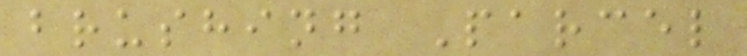brushing Parcel
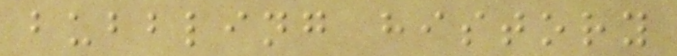bubbling history
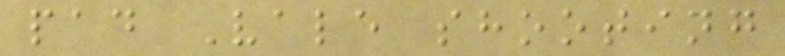pad Vale shooting
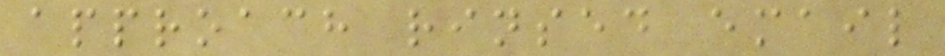approach rinsed email
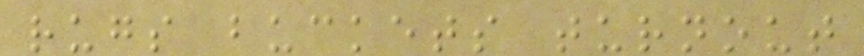rugs buckets turnout
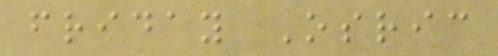friday Osric
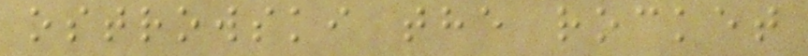ostrowski the rocket
